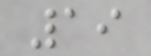19
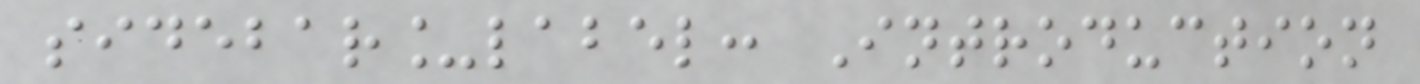sidebar_label: Introduction
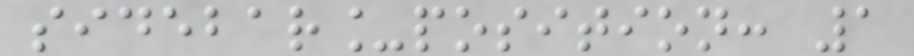sidebar_position: 1
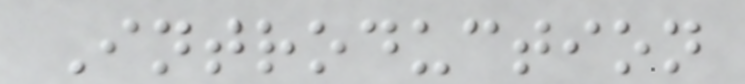Introduction
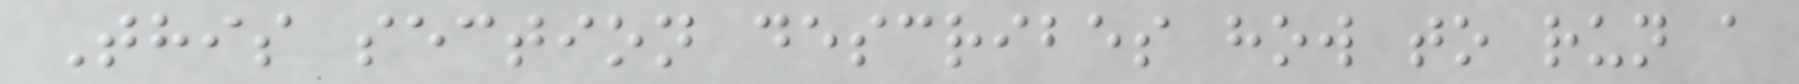This section describes how to run a
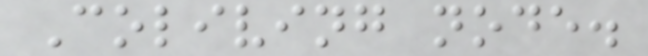Coliving node.
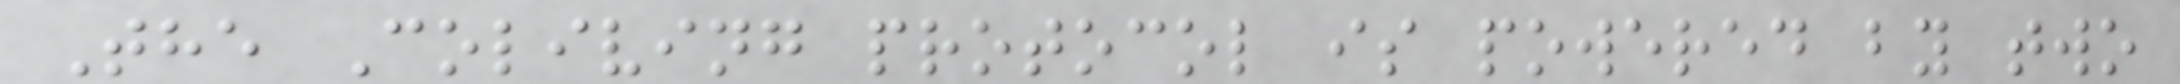The Coliving protocol is powered by two
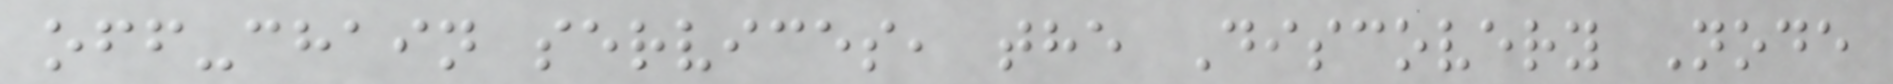off-chain services, the Discovery Node
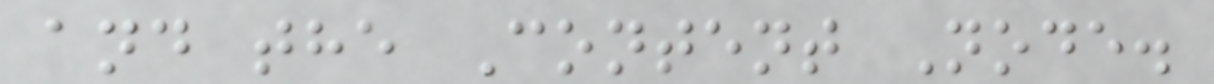and the Content Node.
